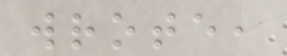wrote,
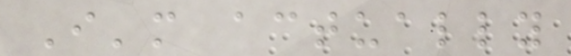I'm actually
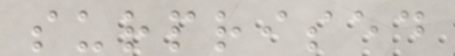surprised
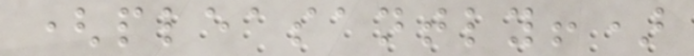(pleasantly!)
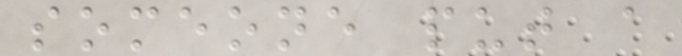someone put a
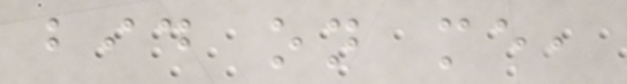bid on me,
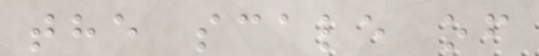the scale of
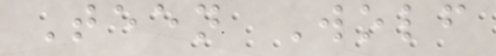Teen Wolf
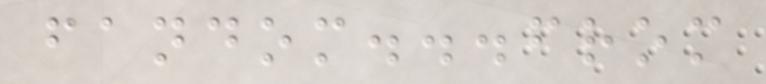fandom...from
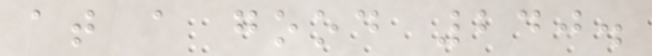at a good 240.
